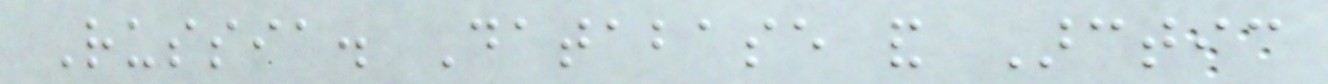Russia. Database and Arctic
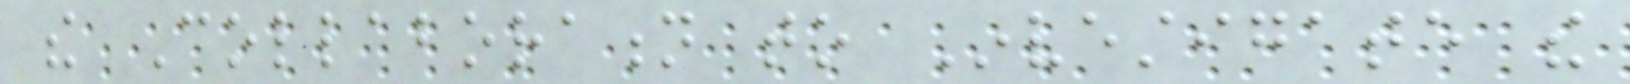the Collaboration to Investigate the
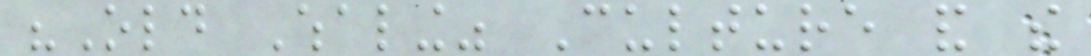"Old Whaling" Culture and the
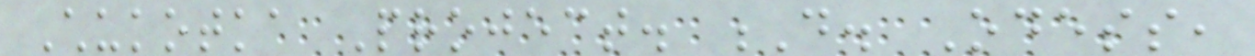Chukotka Project. D. Odess,
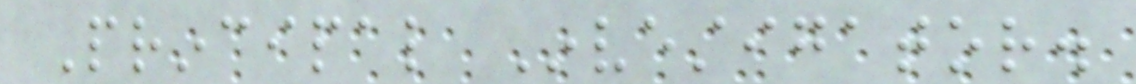Principal Investigator.
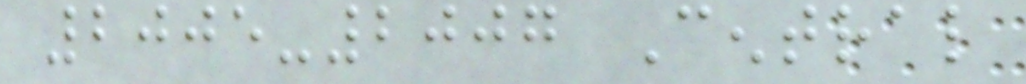2005-2007 Central
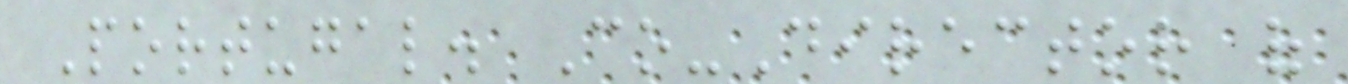Portugal. Co-Director of
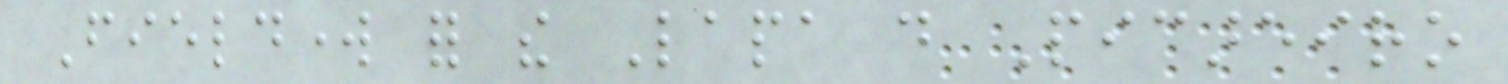Fieldwork for the Lapa do Picareiro
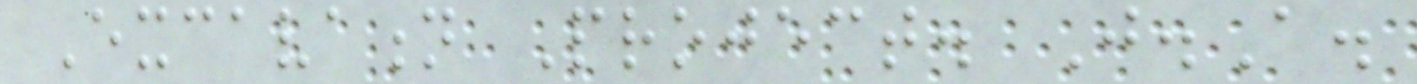Excavation Project. J.A.
